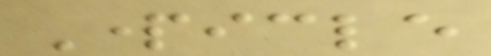Particle
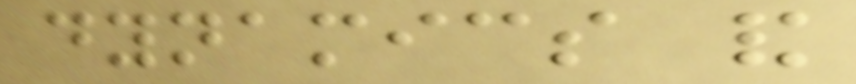dynamics and
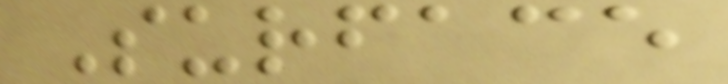Surface
